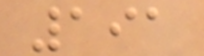191
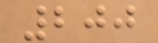200
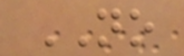NO
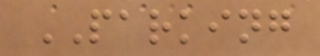PARKING
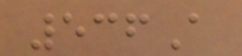536A
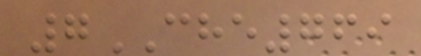7CHE769
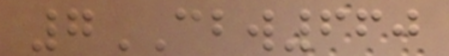7CBW660
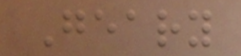Geary
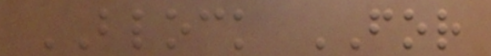BLOCK FOR
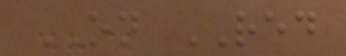ON RED
